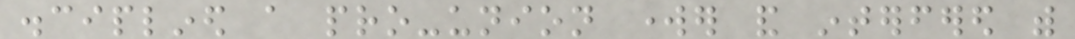disciplined a pro-union worker and interfered with
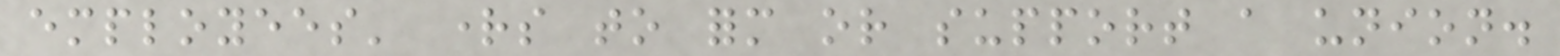employees' rights to form or support a union.
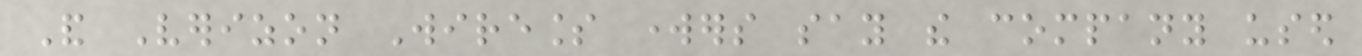And Verizon Wireless workers say the company used
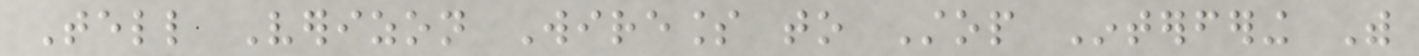Tell Verizon Wireless to Stop Interfering With
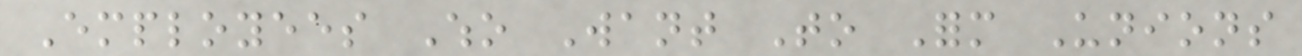Employees Who Want To Form Unions
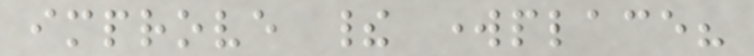improve their workplace?
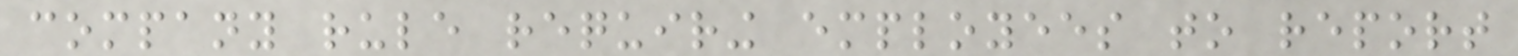company rule requiring employees to report
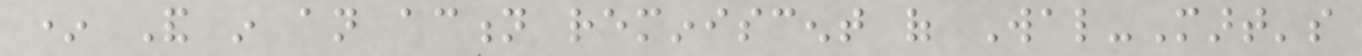* And in an action reminiscent of Wal-Mart's
